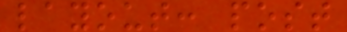layout: post
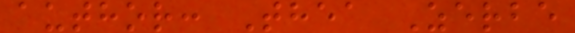author: Thea Zerbe
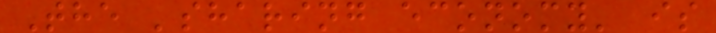The 'sharing economy' is
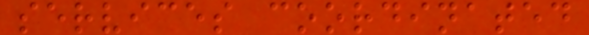services coordinated
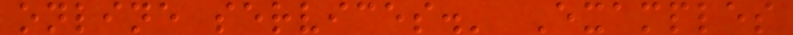online services.' Examples
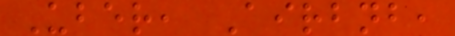Uber, Airbnb,
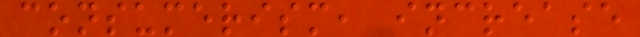consumerism, increase
